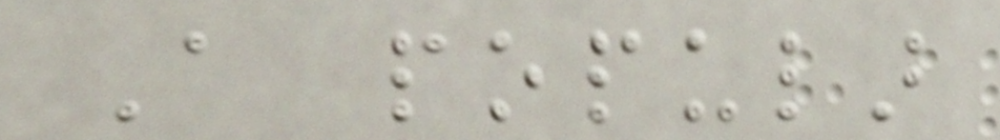A popular
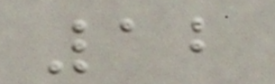12
